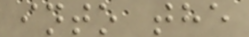into the
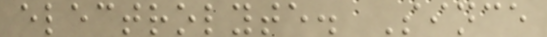electrolyte. Since
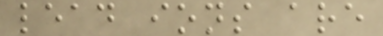lead ions are
